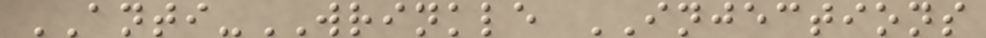ANTI-WRINKLE INJECTIONS
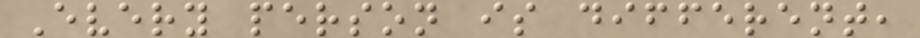Every person is different,
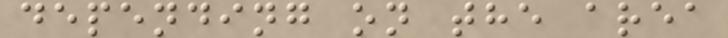depending on the area
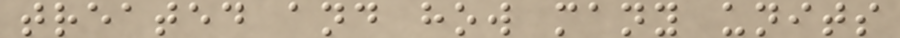treated and how many units
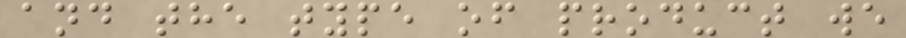and the type of product we
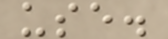use.
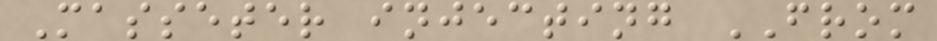Masseter injecting FROM
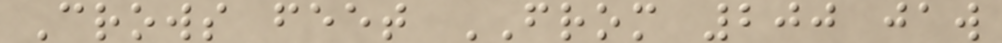Crows feet FROM 200 jaw
